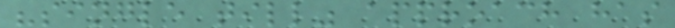"single till" approach has
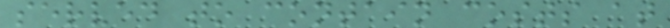served to contain costs at
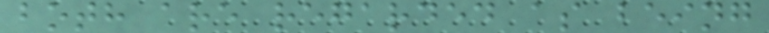both are regarded as being
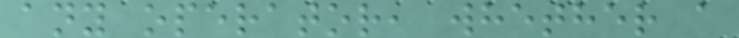any operator, whether a
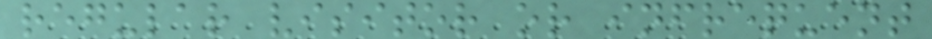regular visitor or infrequent
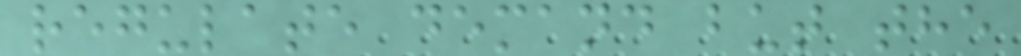regulate demand but the
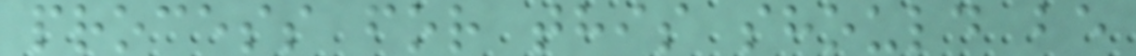process for this should be
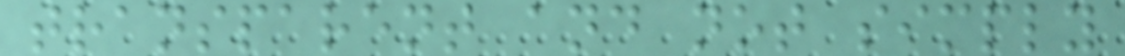transparent and not simply
